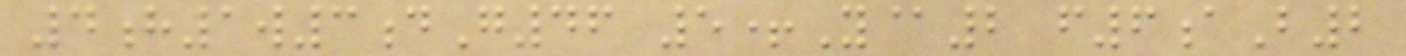4h1w3dG46 5+Y@2 f6aB2
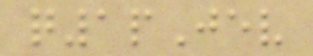q1pJev
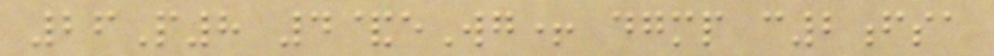26P8 4&eWg+ dgmp c2fsa
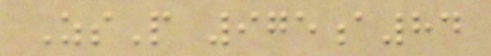ZsP 975a84
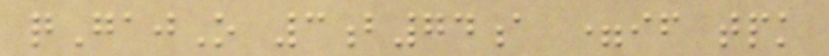qGajO 3b74a =if tpk
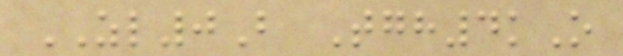ZL0B Tgh4kO
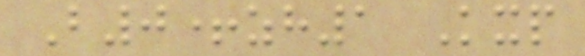B0+zh1 Kxp
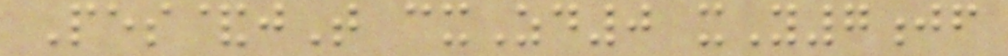Pes&jT cxZd0 xY7jf
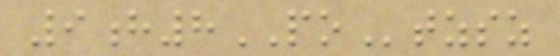9h8POtzsz
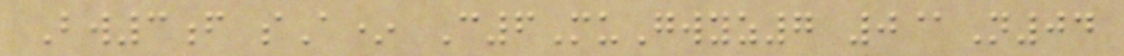Bw3f sA* C6MuGwyz7 0@N04
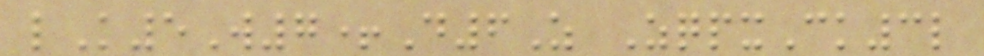lK5W7+D6Z ZqpxCk3l
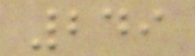249
